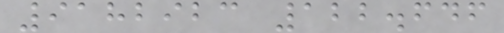9182923 122.646
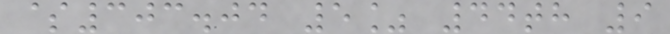$303.04 5% 44th 9
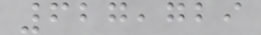627,729
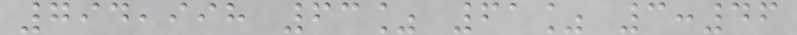794,998 63% 61% 3:46
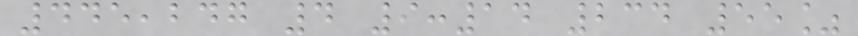445,247 4 9:14 234 55%
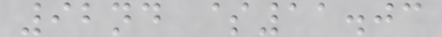92nd $11.03
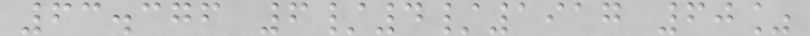63.376 6/4/1917 60%
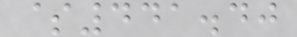$441.40
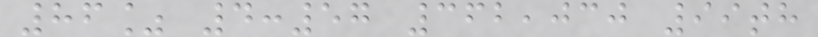86% 4:57 362,030 99th
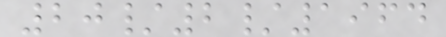20/2/1964
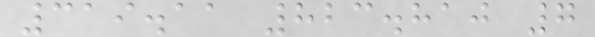319.11 823.810 7
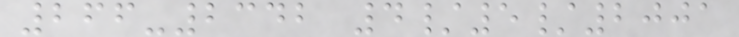266-2342 4/5/2001
